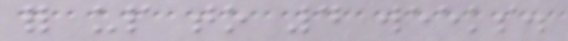for up to 4 weeks.
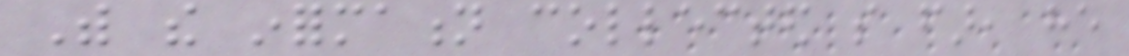With the information collected so far, he
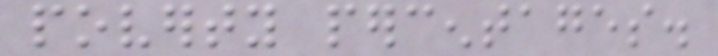poverty percentages.
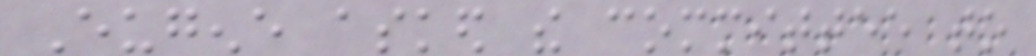Eugene asked the committee to
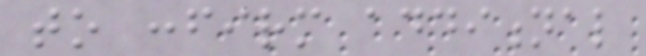to confirm additional
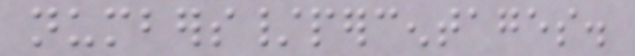numbers/percentages.
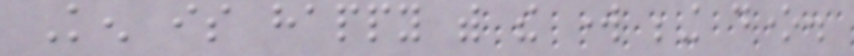Ken is happy with the work being done.
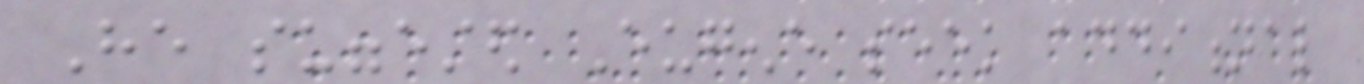He suggested Eugene seek additional
